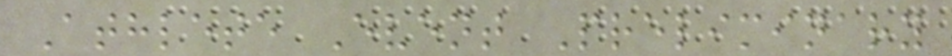Athlete Event Preliminary
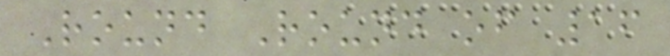Round Round of 16
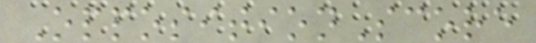OppositionScore
